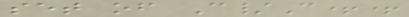set of C/C++
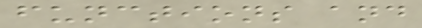functions and
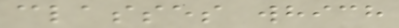classes which
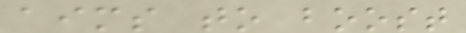aims to boost
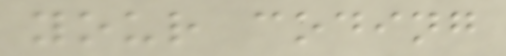your coding
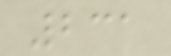231
